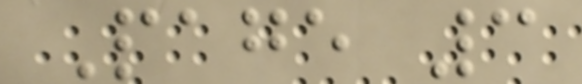Page 3
